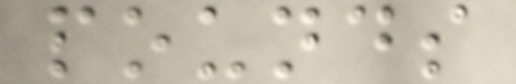pounds
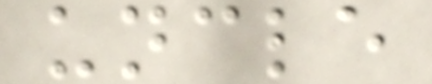uncle
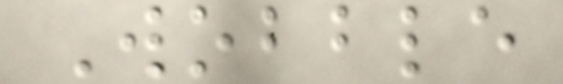Wobble
